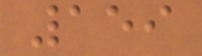159
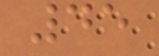45
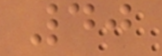40
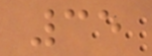35
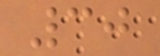30
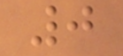0
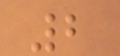2
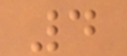4
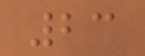23
